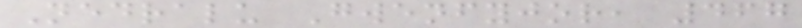Nedralu Gwenfyjor, 467
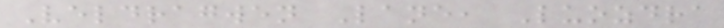Veldragwen Lane, Luozdra
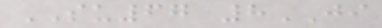SU67 8JI
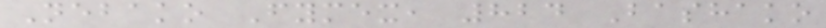Nebako Fymex, 824 Bashako
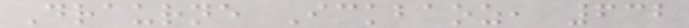Draurne Ickbaoz, 632
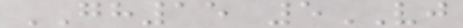GH15 5VJ
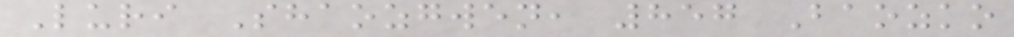Luri Shaozgwen, 857 Baozko
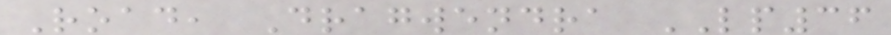Road, Dragwendra LP36
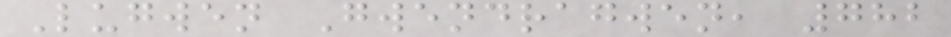Lugwen Gwendragwen, 782
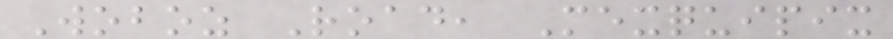Woboz Road, Mexquipix
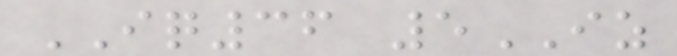IQ36 5IZ
